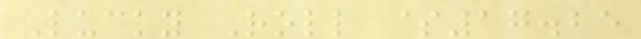Lucky Roll $17.25
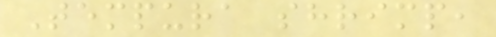Tempura shrimp,
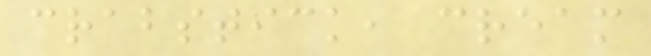crabstick, cream
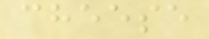cheese
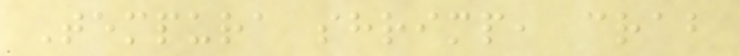Tempura shrimp, crab
